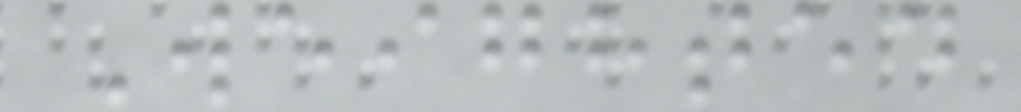Weighted
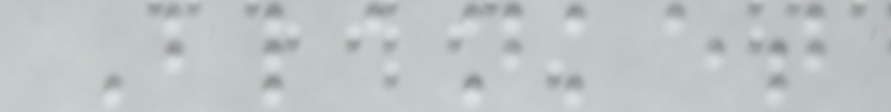Blanket
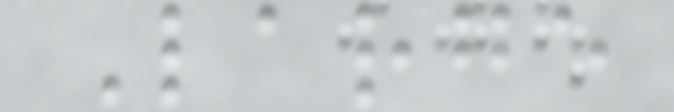Large
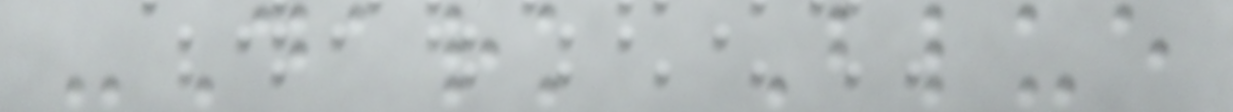-Dark Blue
